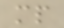mp
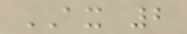AX 2
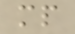mp
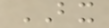BX
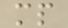mp
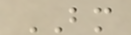BM
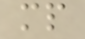mp
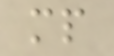mp
